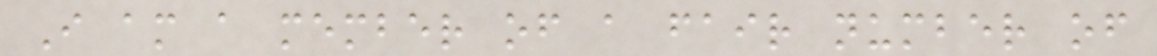I am a member of a fair number of
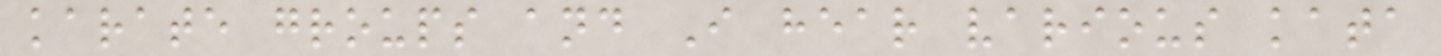karate groups and I hear various kata
